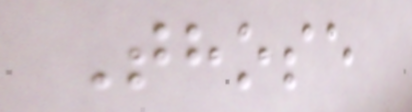Those
